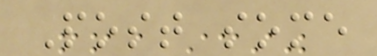Post some
